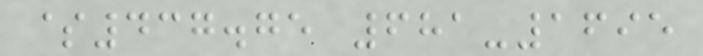$437.75 681-1695
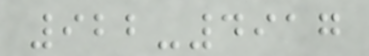922-4917
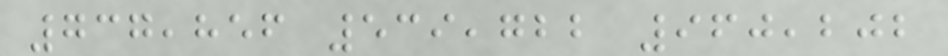737,856 539,722 960,202
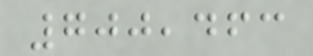700,463
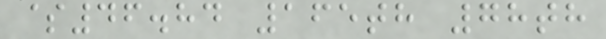$46.84 165th 78th
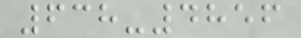638-4856
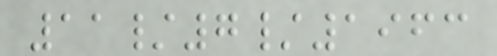11/7/1963
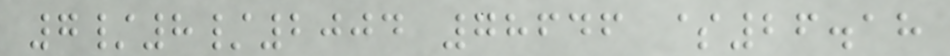7/8/2004 78646 $26.18
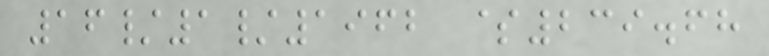16/1/1962 $239.68
